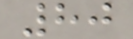80
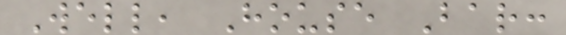Well, House Bar:
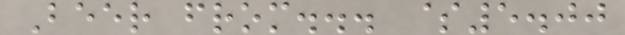Beer from... $5.00
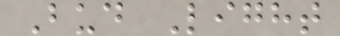Bud Light
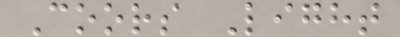Coors Light
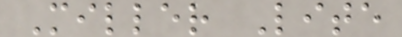Miller Lite
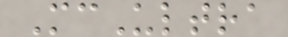McUltra
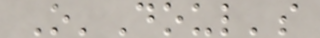O'Doul's
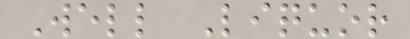Well Liquor
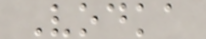Vodka
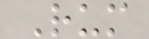Rum
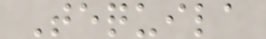Tequila
